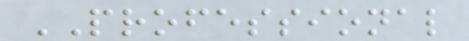PROFESSIONAL
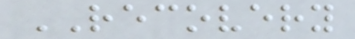RECOVERY
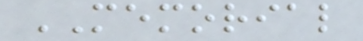MEMORIAL
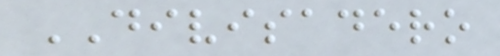DIVISADERO
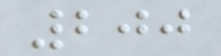200
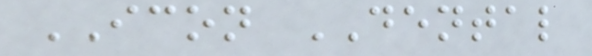ICON DENTAL
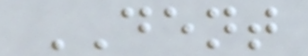DENT
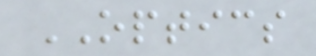OPTICS
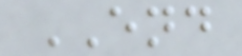END
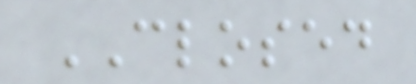CLOSED
